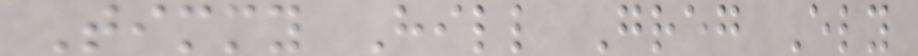Timmy Hill Greg Ely
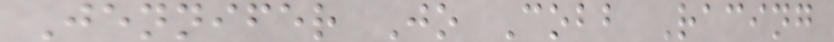Jennifer Jo Cobb Racing
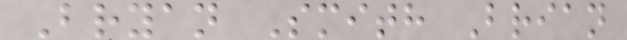Bryan Smith Brian
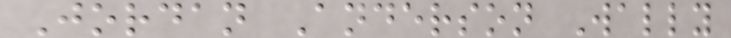Jordan Anderson Wally
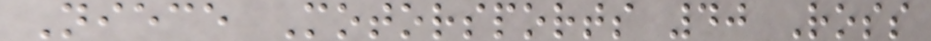Niece Motorsports 40 Ross
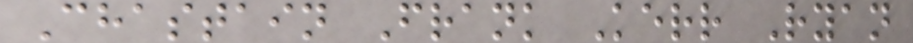Chastain Frank Kerr Ryan
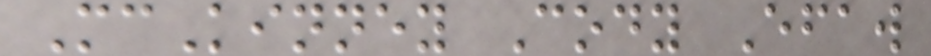McKinney Cody Efaw
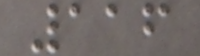116
